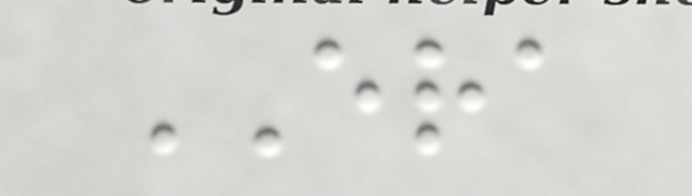ERA
